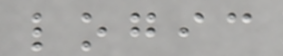logic
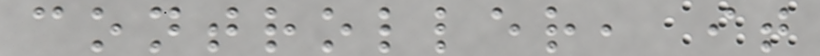controller, it
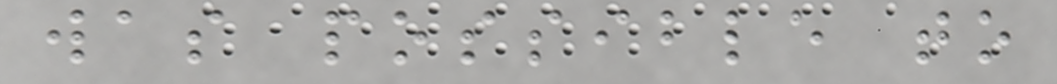was possible to
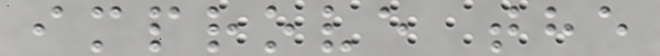improve the
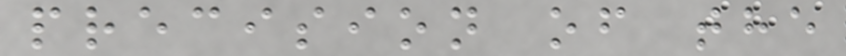precision of the
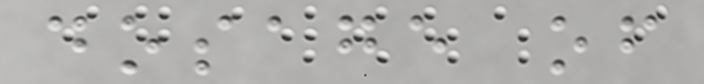dosage of
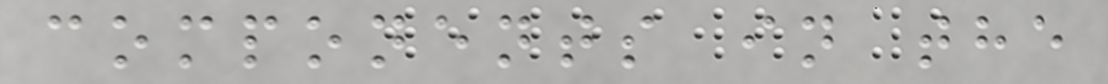components in the
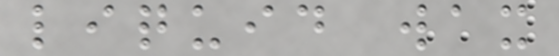liquid wax
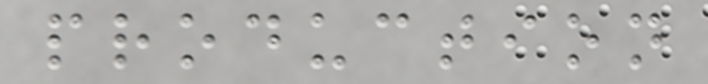production
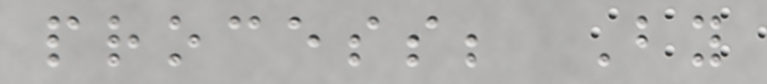process; By
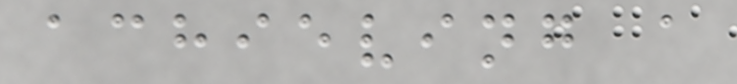achieving a
